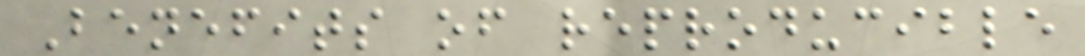Benefits of reproducible
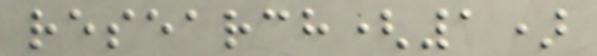research(1)
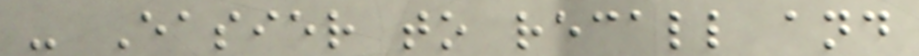- Easier to recall and
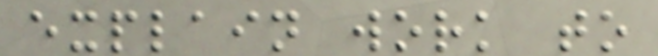explain work to
